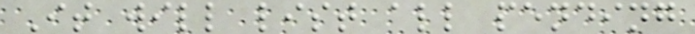It will list all pending
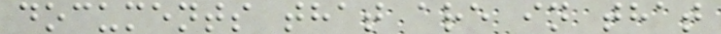documents that are in that
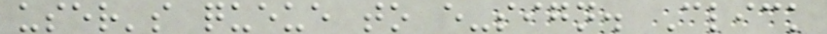user's queue to e-sign. Click
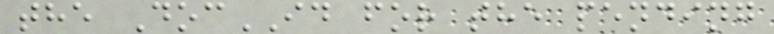the DocID for the pending
